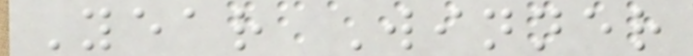Year Winner
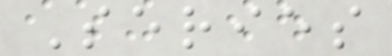Series
